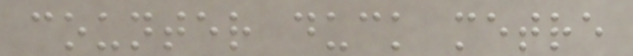counter duck metre
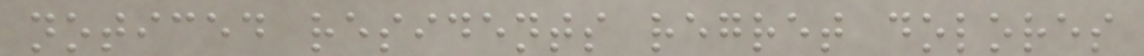noticed residents regret dolores
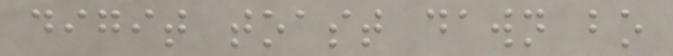digit toast dawn bo
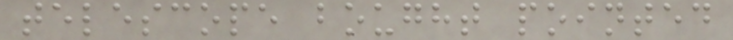telescope bought pointed
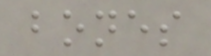bones
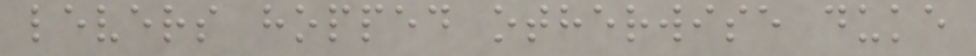levers hopped otherwise duke
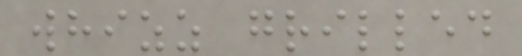whizz grilled
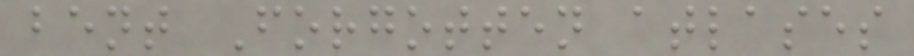bent Forgotten atlases
